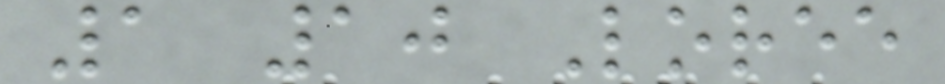1 10 Loree
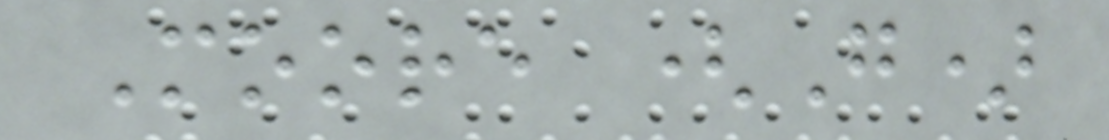Moore (G)
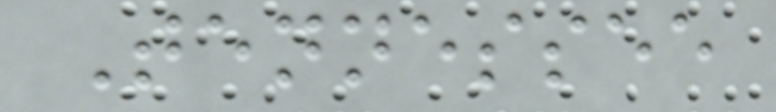Tennessee
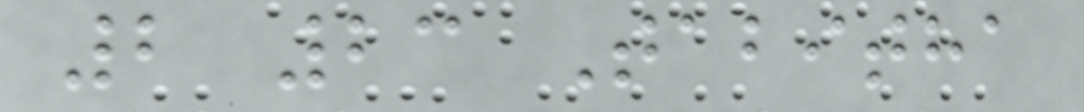2 23 Tabitha
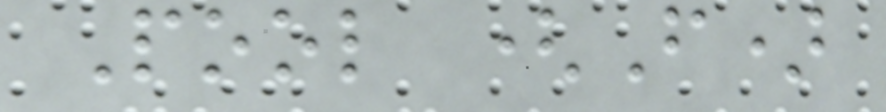Pool (F)
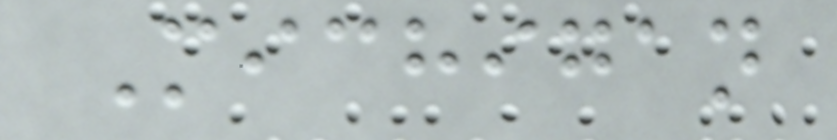Michigan
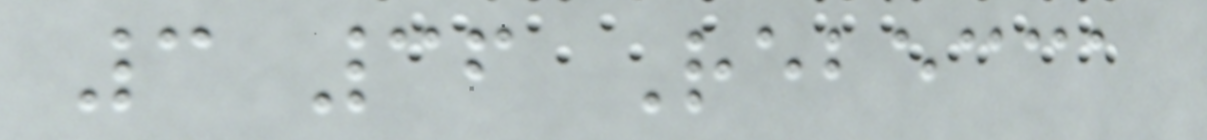3 36 Rebecca
